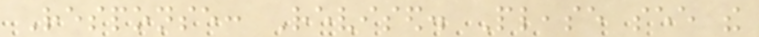Response: Revised. Please see the
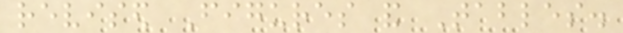revised Figures and Tables.
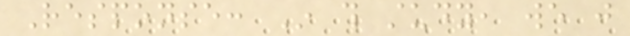Response: In this study, we just
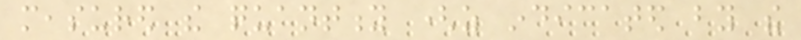measured the quantity (as indicated by the
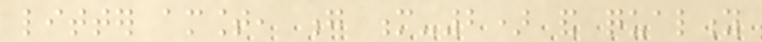litter amount, g m-2) and quality
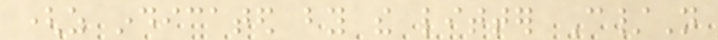(as indicated by the litter C/N
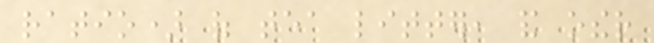ratio) of tea litter, and other
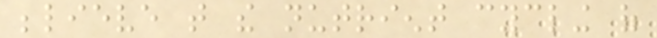believe that the nutrient cycling of
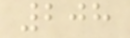208
